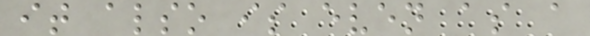it also is even as a
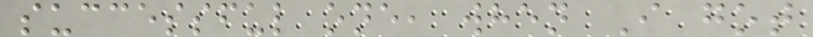successful one, when I got
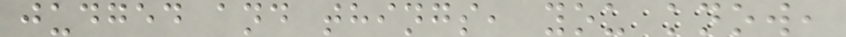judged and things, you know,
